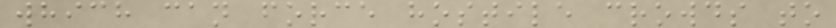which can force hostile crowds to
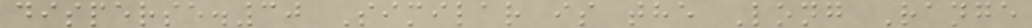disperse.30 Similar is the Long Range
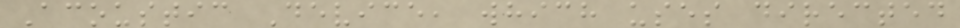Acoustic Device, which uses directed
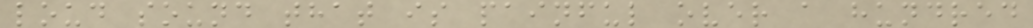loud sound that is painful over a hundred
